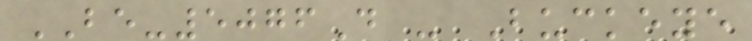BE-5076D - Buckeye
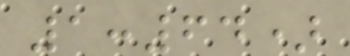1:64)
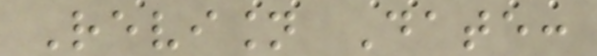Revision Date:
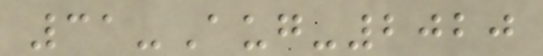31-Aug-2020
